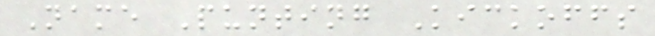Name Punting Kickoffs
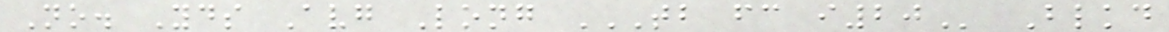No. Yds Avg Long TB FC I20 Blkd
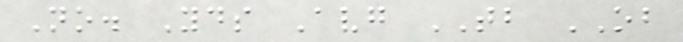No. Yds Avg TB OB
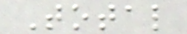Total
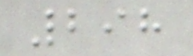298
